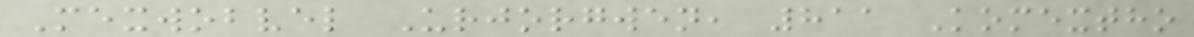Mexwobvel Urjorgwen, 811 Komextho
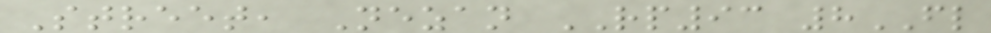Street, Nezan RP93 8FL
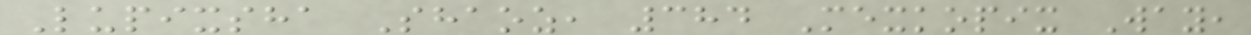Lupixsha Shaoz, 384 Mexkopix Way,
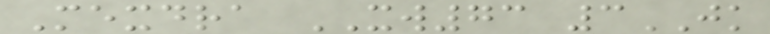Mexdra XW73 3JK
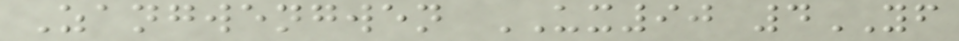Zangwengwen UX90 4YF
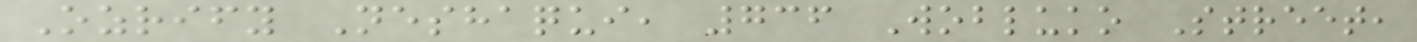Ozrify Neshaqui, 736 Wobluko Street,
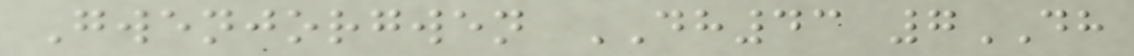Gwenjorgwen DH43 7DH
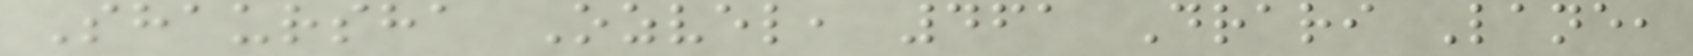Shaursha Ozvel, 461 Drari Lane,
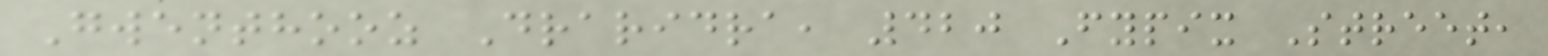Gwenthooz Draridra, 420 Fypix Street,
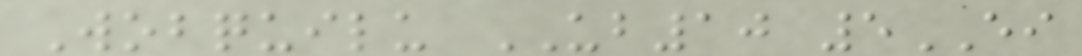Wobquilu UB10 5EI
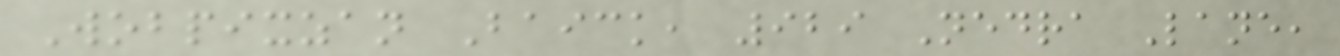Wobpixzan Baick, 929 Nedra Lane,
